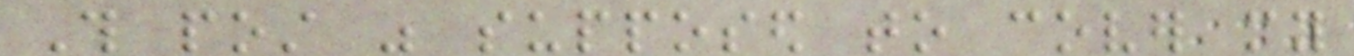This post was supposed to cover my
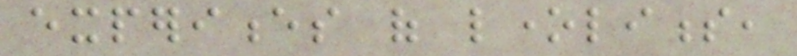experiences of loneliness,
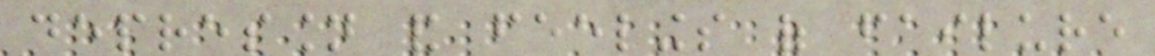depression and feelings of failure
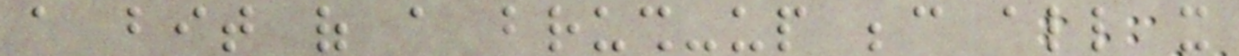a bit of a brush-up because all it
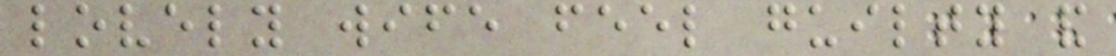lovely wife feel guilty and
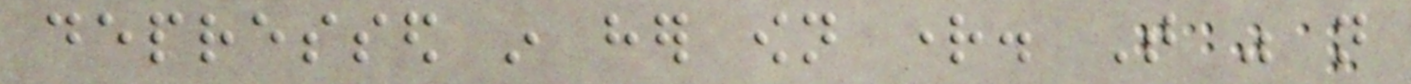depressed in her own right. That was not
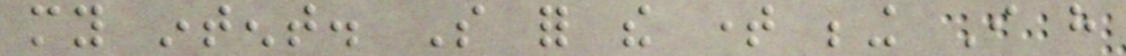my intent. So for the time being I have
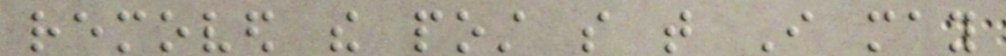removed the post so that I may
